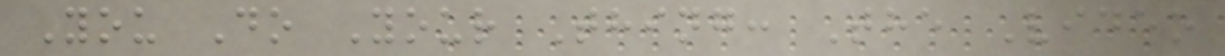You Do Your Thing: The Video
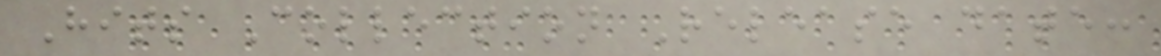Hits Collection Release date:
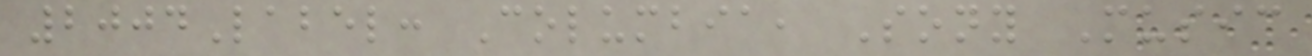2004Label: Columbia, Sony Music
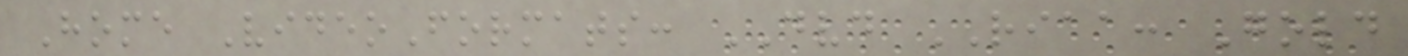Home VideoFormats: DVD RIAA: Gold
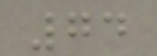74
